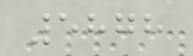5878
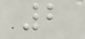2
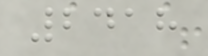2418
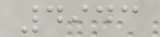4943
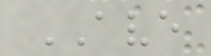AVE
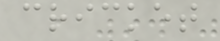cricket
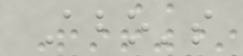Abo's
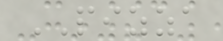PIZZA
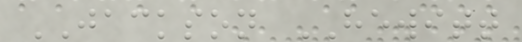JACKSON HEWITT
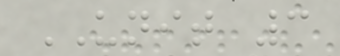UNIT 3
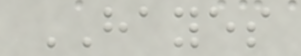HAYES
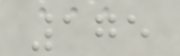175
